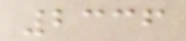2336
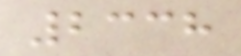2338
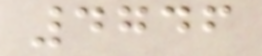4746
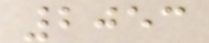2053
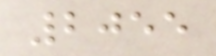2055
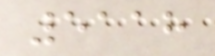5118
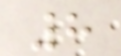8
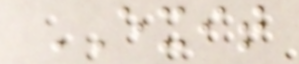EXIT
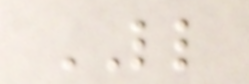LL
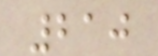210
